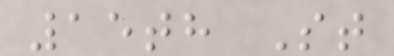15th St
